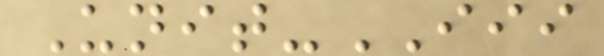Unit-III
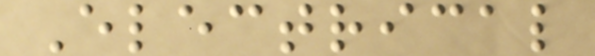Electrical
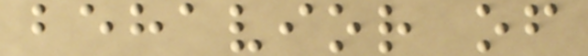behavior of
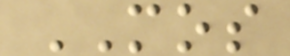MOS
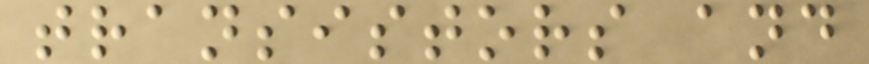transistors and
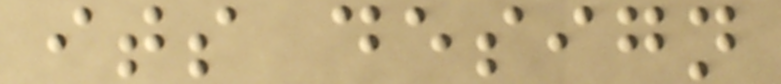its design
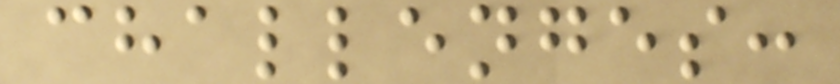challenges:
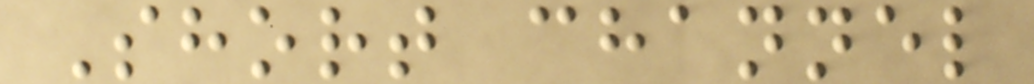Short channel
